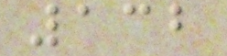132
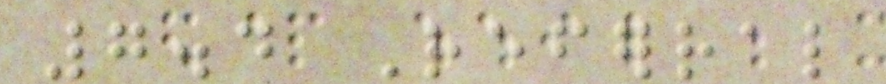7.4 Referral
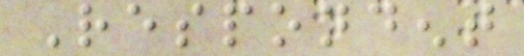Respondent
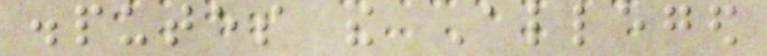disputes the Alleged
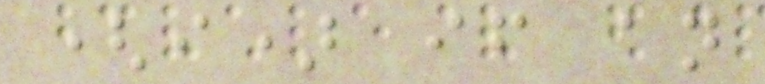(i) if an
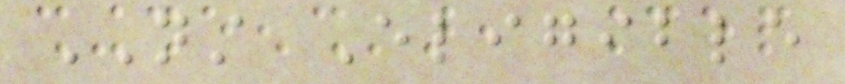NST Eligible
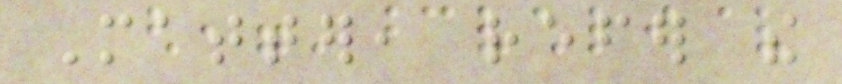Matter, refer the
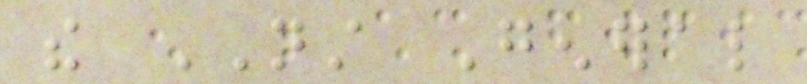the NST General
